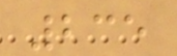235
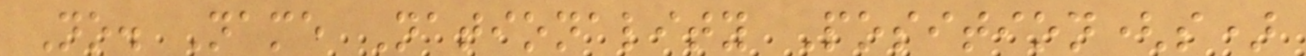No. Name Nationality Position(s)
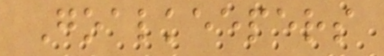Goalkeepers
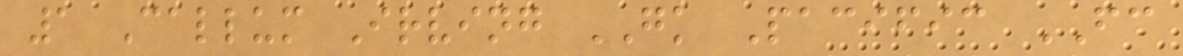1 Callum Irving GK Pacific FC
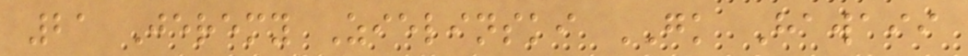21 Jeremy Zielinski GK Hawaii
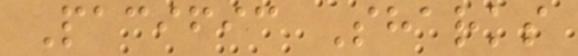Pacific Sharks
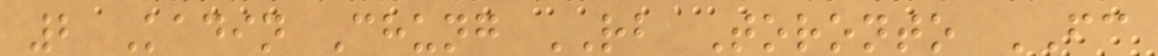2 Kadin Chung RB Toronto FC
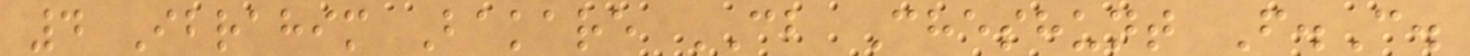4 Ibrahim Bakare CB Cheshunt F.C.
